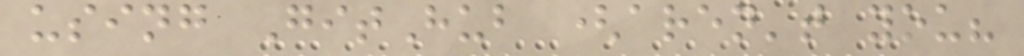using GitHub (aren't you?
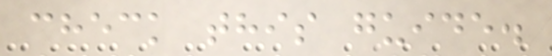check this guide.
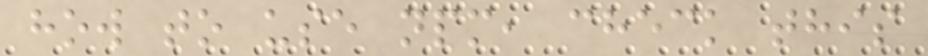how to use npm, check this
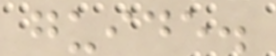guide.
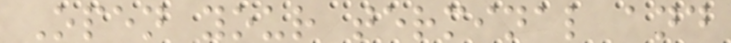Open your terminal and
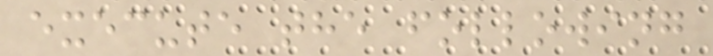execute the following
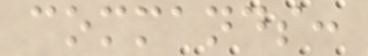commands:
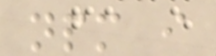npm i
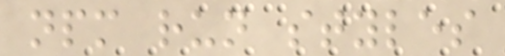npm run styles
